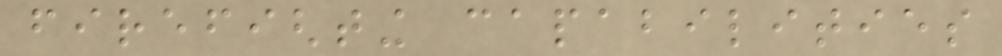firefighting capabilities
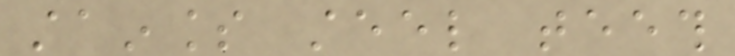stainless steel teeth
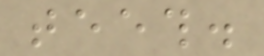teeth.
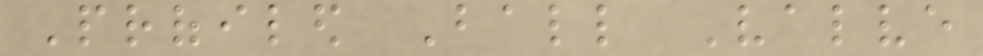Profiled Ball Valve
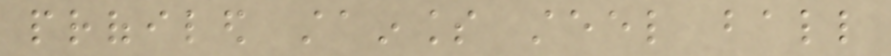profiled stainless steel ball
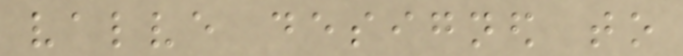valve designed to
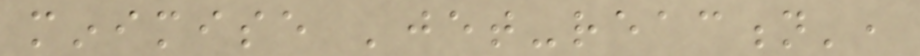minimise 'jet-reaction',
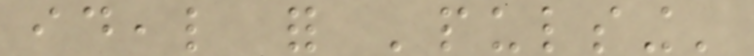ideal for 'pulsing'
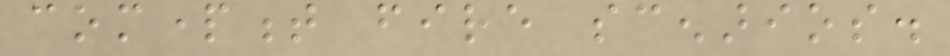compartment fire scenarios.
